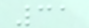31
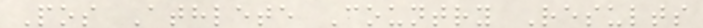Pos Athlete Country Results
